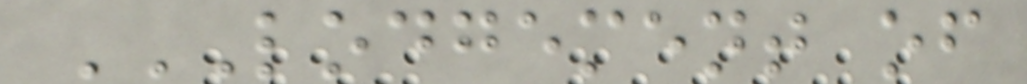LODGEMENT OF
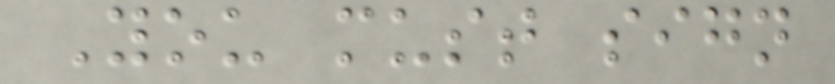You must sign
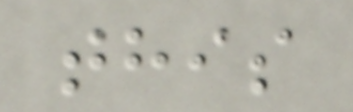this
